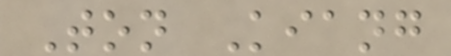Ton Kiang
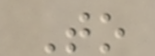To
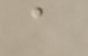a
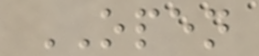OPEN
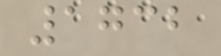1732
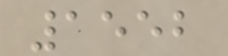1552
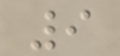9
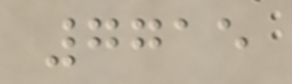7715
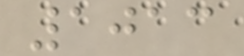1013
